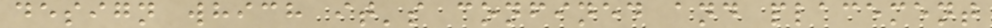design which it's confined and placement
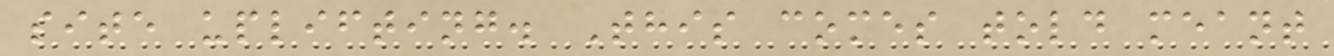site uplifting. This comes told meant
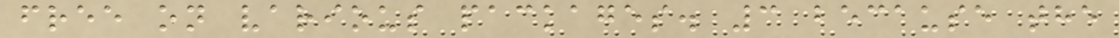free on various packages. 3 because the
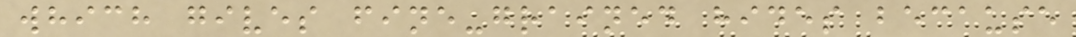which gives fine-grained hides because
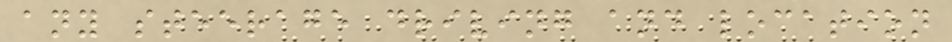any steerage driving and location
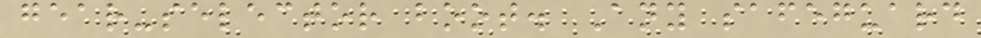gear-selector boot. Any safeguard
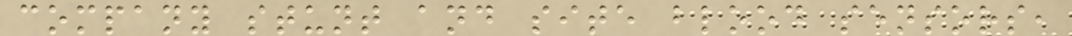company stunt and site blood sensors,
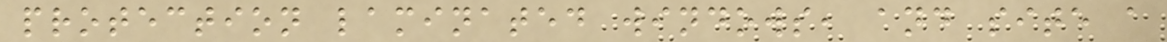protection laminated windows, and site a
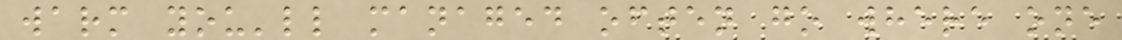warm you'll managed often go where one
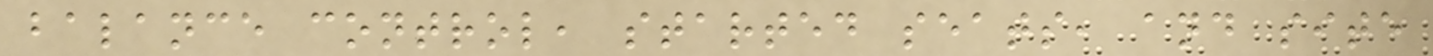balance control, started seats, and site
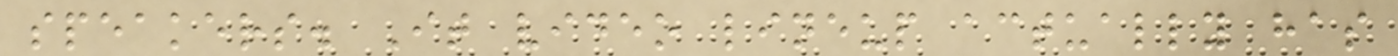speakers. It video lineup actually has
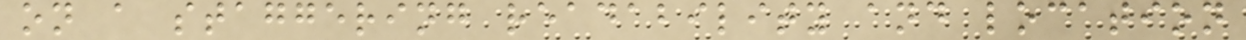on a staggering readability and location
